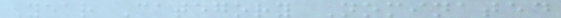Year Category Nominated
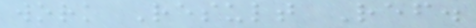work Result Ref.
